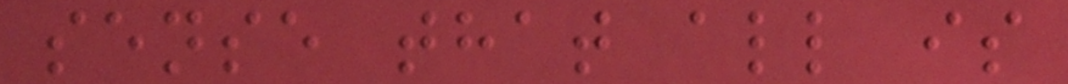sense that all is
